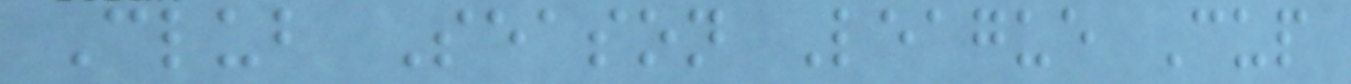Club Season League Cup
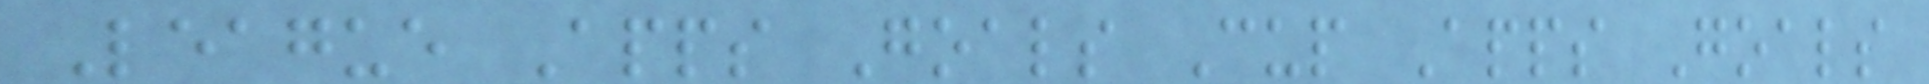League Apps Goals Cup Apps Goals
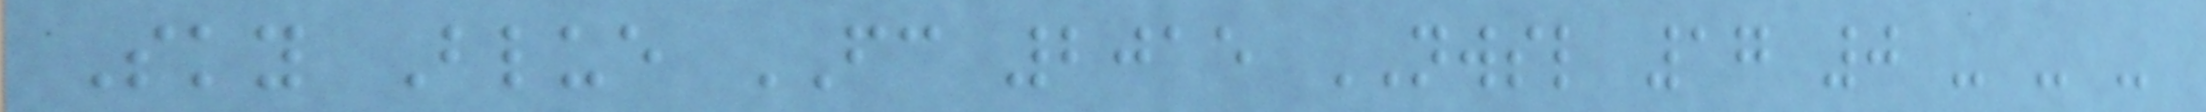Sky Blue FC 2015 NWSL 17 0 - - -
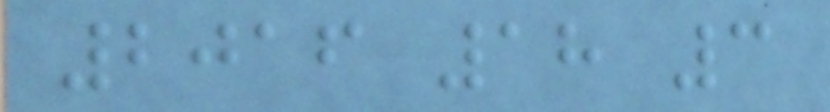2016 18 3
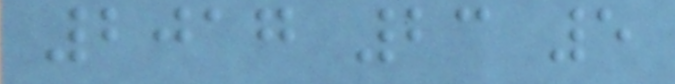2017 23 5
